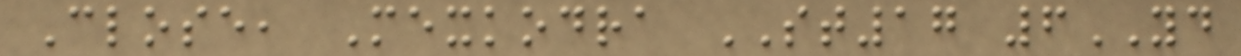Close, Mexkodra ST17 6YD
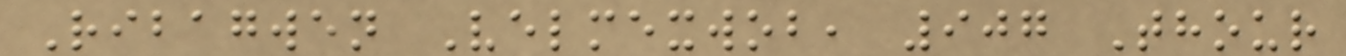Ribagwen Velmexwob, 907 Thour
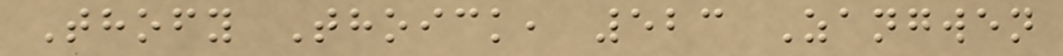Thofy Thoick, 523 Zangwen
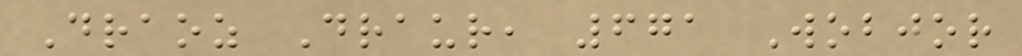Draoz Draur, 671 Wobjor
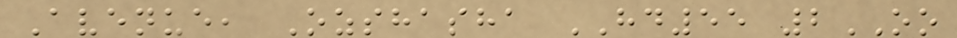Avenue, Ozshasha HD55 2OO
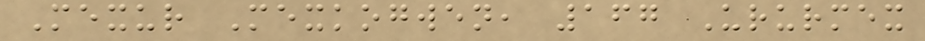Mexur Mexkogwen, 167 Ururmex
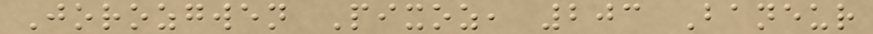Jorozgwen Pixoz, 203 Baneur
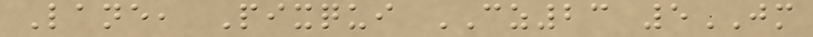Lane, Pixqui CZ23 5JM
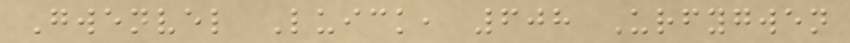Gwenvel Luick, 608 Urfygwen
